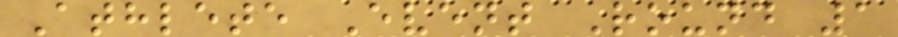Athlete Event Round 1
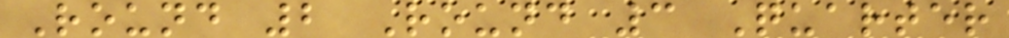Round 2 Round 3 Quarter
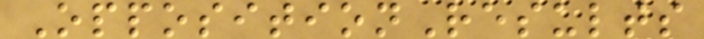OppositionResults
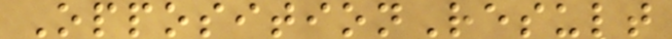OppositionResult
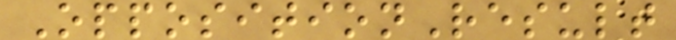OppositionResult
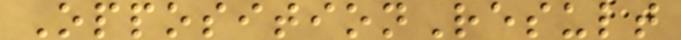OppositionResult
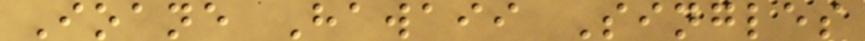Ioane Hawaii Singles
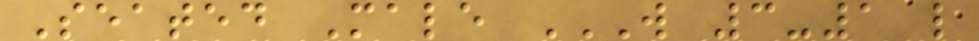Seated Male W 3-1 L
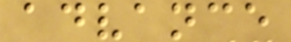advance
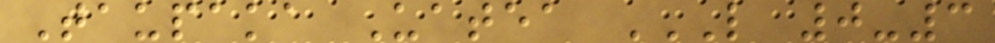Taupaka Uatea L 0-3
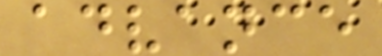advance
